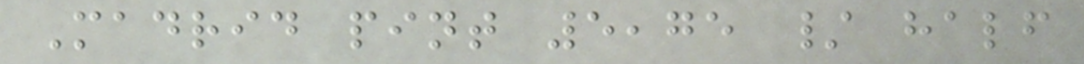Madrid pint 5,75 / half
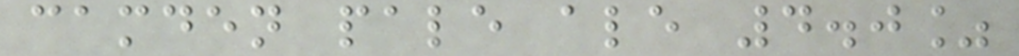camden pale ale 4.0%
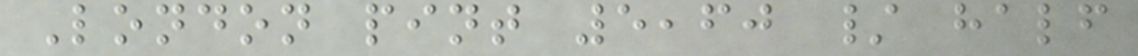London pint 5,60 / half
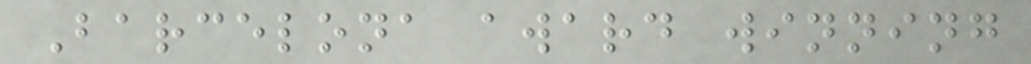Barcelona award winning
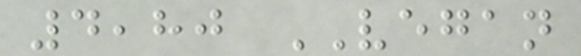4,80 VEGAN
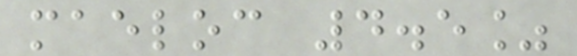maeloc 4.5%
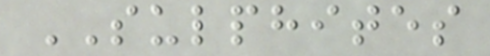SULPHITES
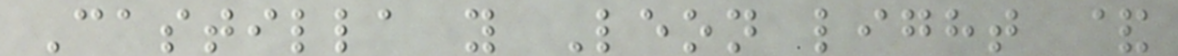Castilla y Leon light &
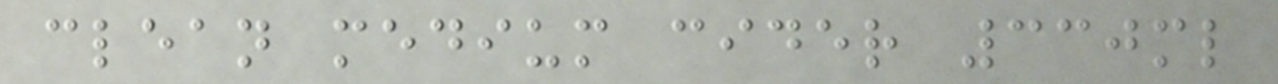clean medium cider 330ml
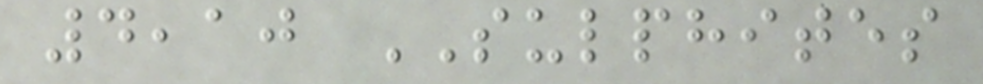4,10 SULPHITES
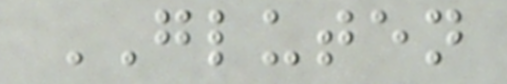GLUTEN
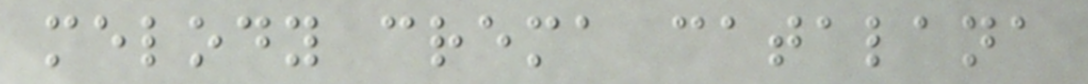melody crema catalana
